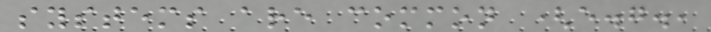systems are common (e.g.,
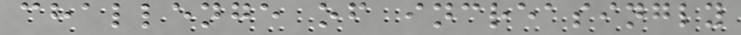challenge of increasingly
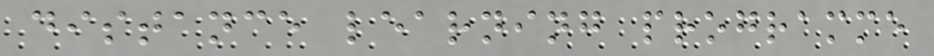distance learning programme
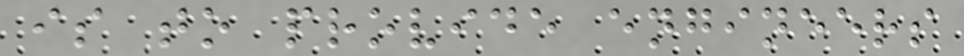is to provide engineers
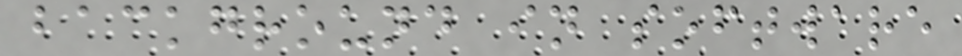background in software
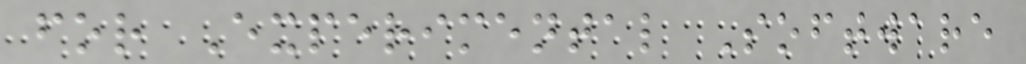for Experimental Software
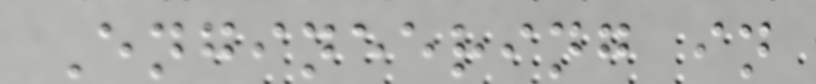Engineering in
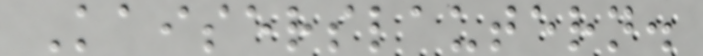Kaiserslautern.
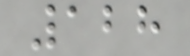128
